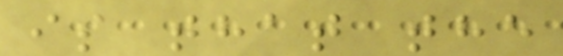is that the
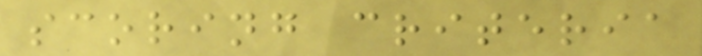scoring criteria
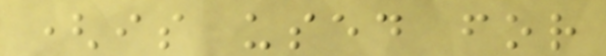(is used for
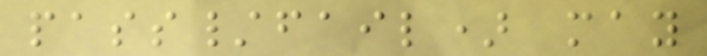pass/fail) may
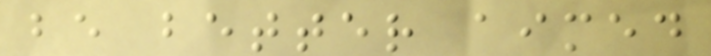be better aimed
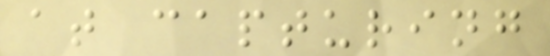at capturing
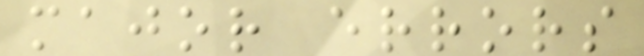major errors
